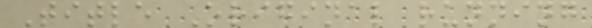Title Original running
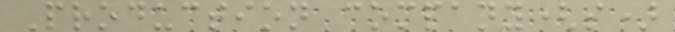Production company(s)
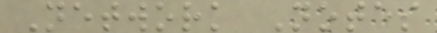Network Notes
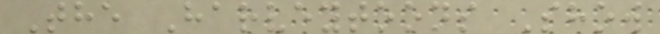The Harveytoons Show
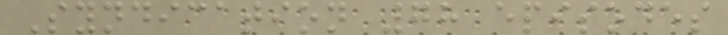Syndication 78 episodes
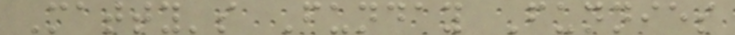Matty's Funday Funnies
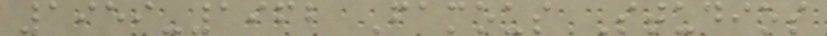1959-1962 Famous Studios
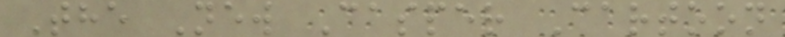The New Casper Cartoon
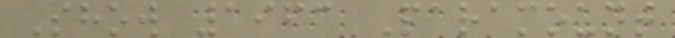Show 1963 Paramount
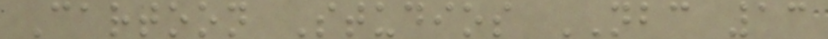Cartoon Studios NBC 13
